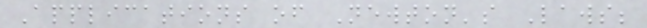Applications of Newton's Laws;
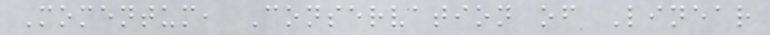Momentum, Conservation of Linear
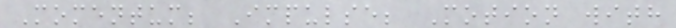Momentum; Impulse; Motion with
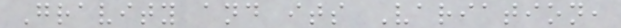Gravity and its Variation,
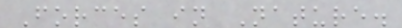Forces in Nature.
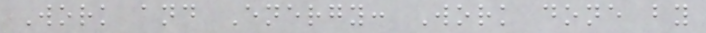Work and Energy: Work done by
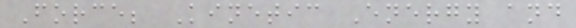Force; Kinetic Energy and
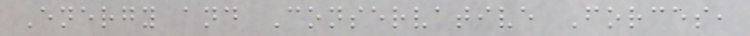Energy and Conservative Forces,
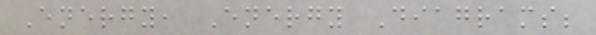Energy, Energy Diagrams;
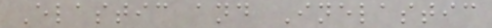Elastic and Inelastic
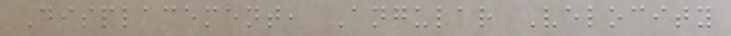Displacement, Angular Velocity
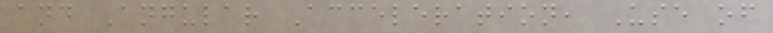and Angular Acceleration, Use of
